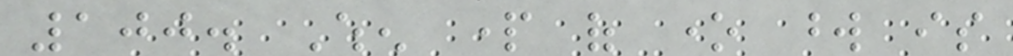100. When part of one word is
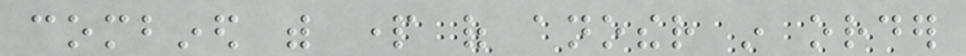combined with part of another in order
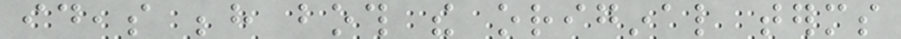ideas behind both the original terms
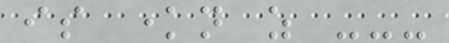is known as ---
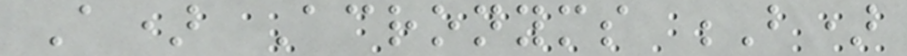A) Acronyms B)
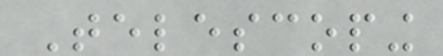Telescoping
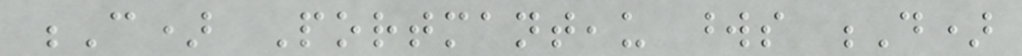C) Portmanteau words D)
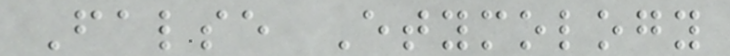False Etymology
